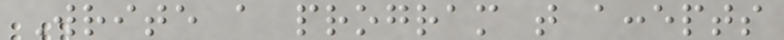Write a program that accepts
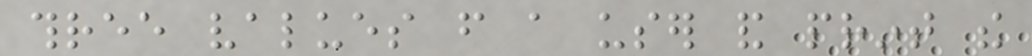three values from a user and print the
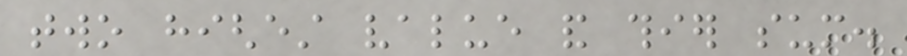two highest value and thier sum.
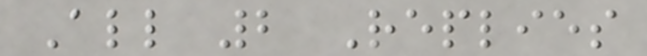All 2 Replies
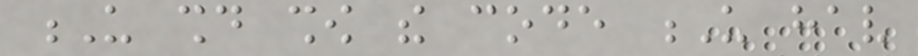U should show the code U hav
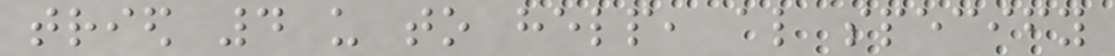tried 4 us to help, also specify
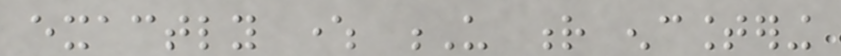exactly where U r encountering
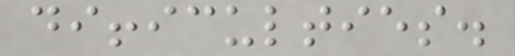difficulties.
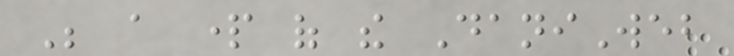Be a part of the DaniWeb
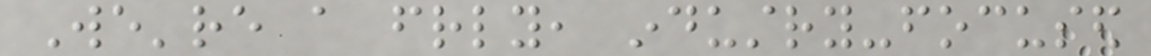We're a friendly, industry-focused
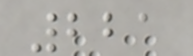221
